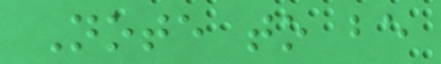Note to be
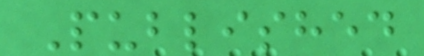Published
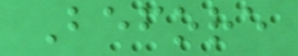Before
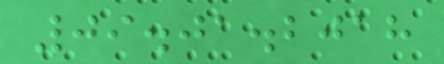09.01.2018
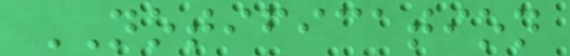NOTIFICATION
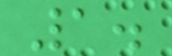1.
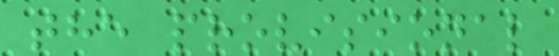the provisional
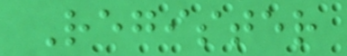Register
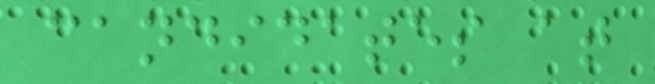candidates at
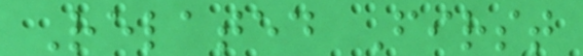Related First
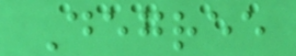Degree
